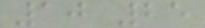10 25
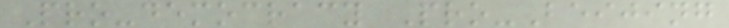Pro-democracy Pro-Beijing
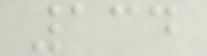134
